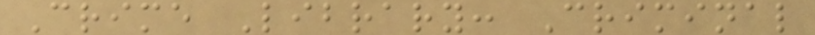Crime Library: Criminal
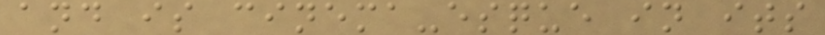and is cinema-esque in its
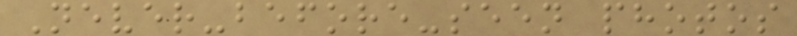Never-before-seen photos
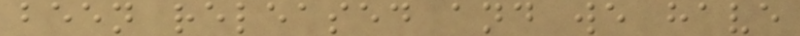been released and we have
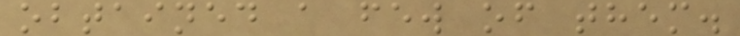obtained a few of them.
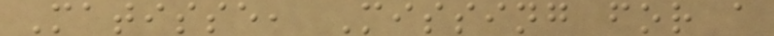Matisse, Missing for a
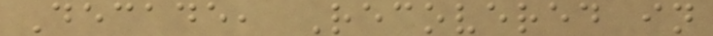Decade, Recovered in
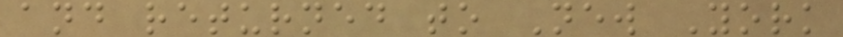and returned to New York
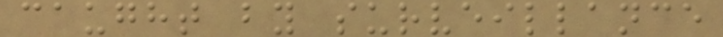caught by surveillance
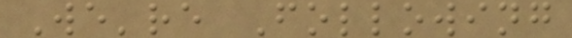We're Following
